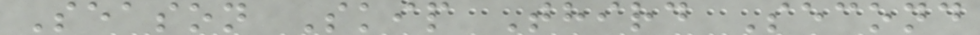Season Skip Third Second
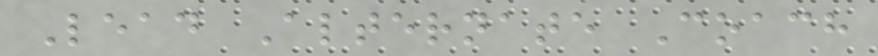Lead Alternate Coach
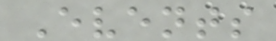Events
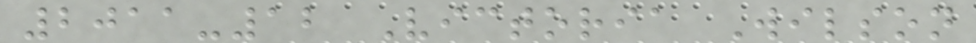2011-12 Victoria Wilson
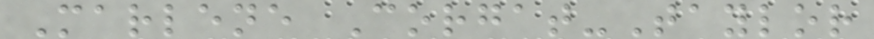Marlene Corgat-Taylor
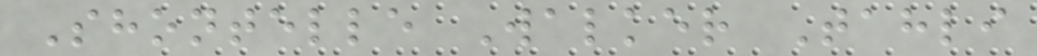Shontelle Walker Tahli
